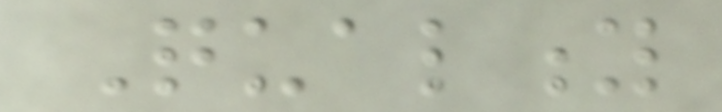Quality
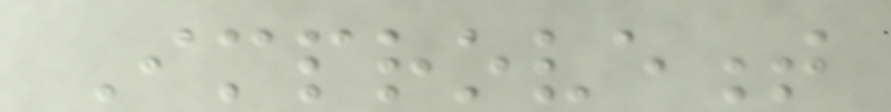Improvement
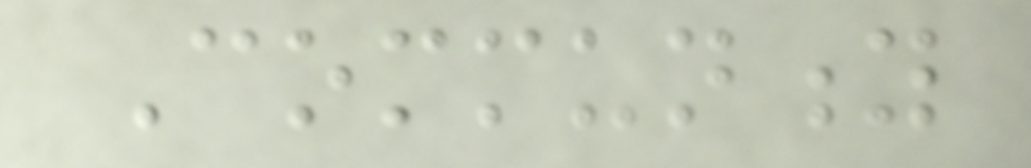Community
